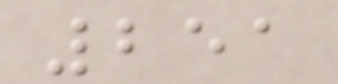251
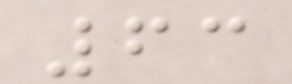63
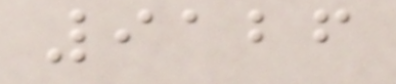9126
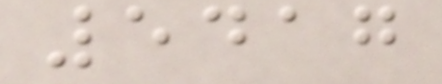5417
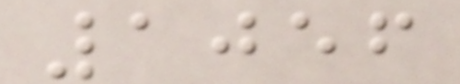1056
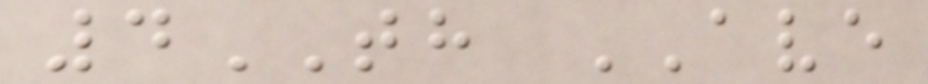4TH AVE
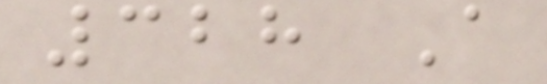328 A
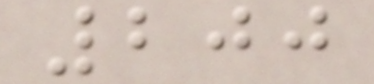200
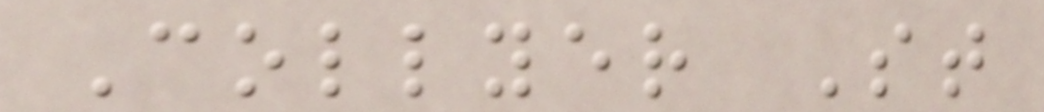Collyer St
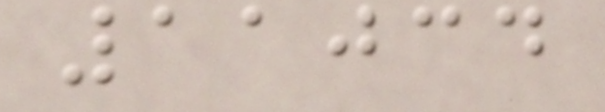11034
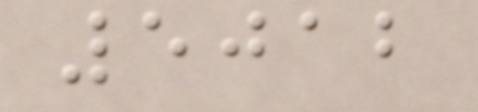5012
